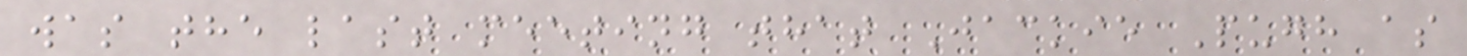was the last meeting that Jackie Pugh as
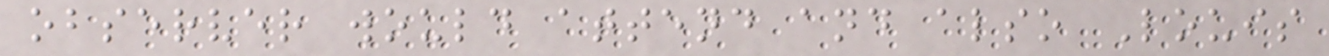observer would attend and also Louis
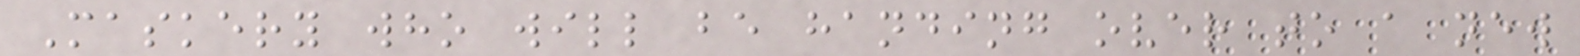Maskery who will be handing over to a new
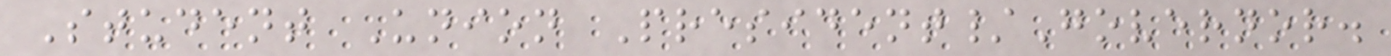Student Union President/Governor.
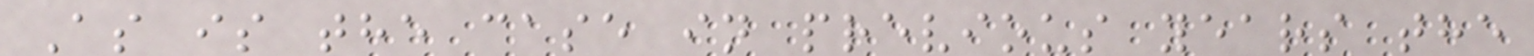As is the case in previous years the
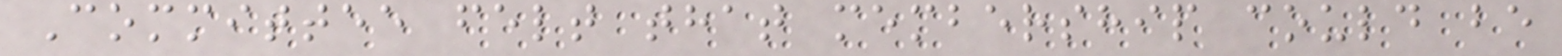Committee felt that membership could be
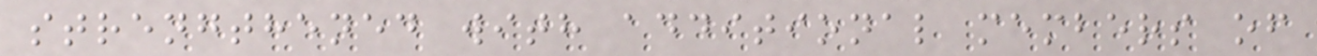strengthened with additional members of
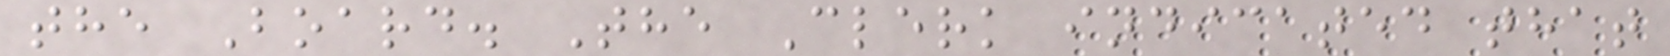the Board. The Clerk indicated that
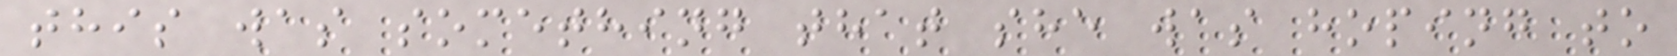this was something that she was hoping to
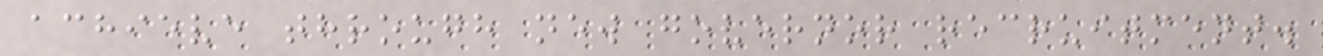achieve through new governor recruitment.
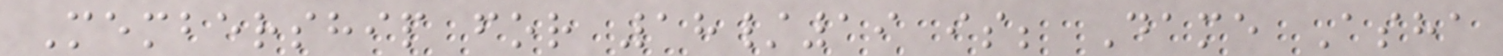Membership for 18/19 is; Dame Asha
